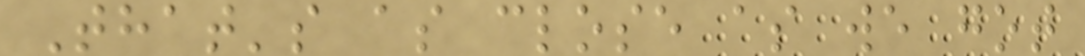That's as close as we got
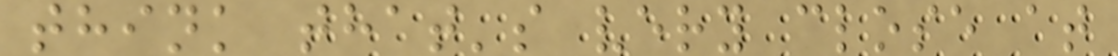think that's very close at
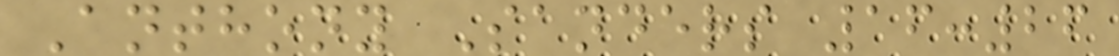Anthony Sanders 16:26
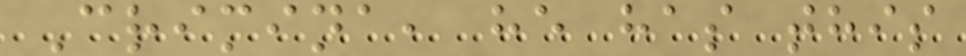Crimina, he has this
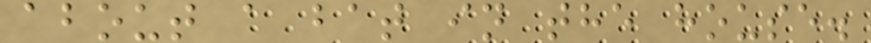about a bat in the house.
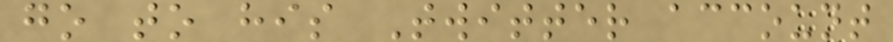go to his Twitter account
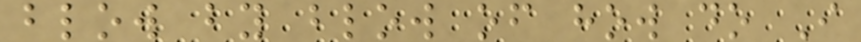blow by blow of how do I
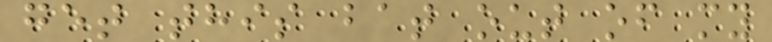get this bat out of my
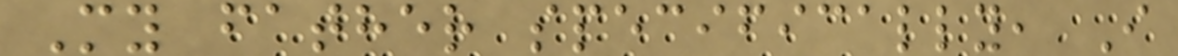My father specifically, I
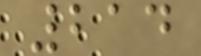214
